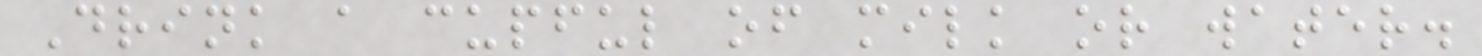Drink a cupful of milk or water.
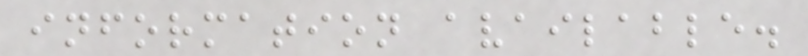information available.
